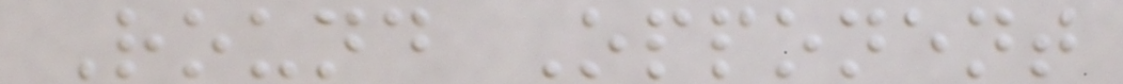Round Opponent
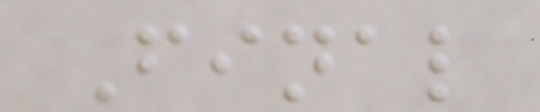Final
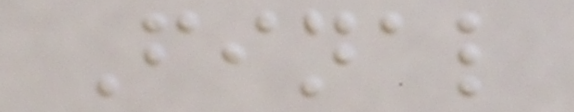Final
